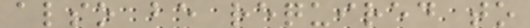also be required to
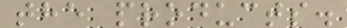the products.
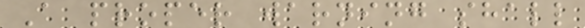A proper warning shall
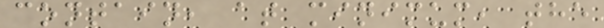contain, at minimum, the
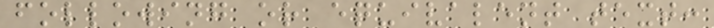following or equivalent text:
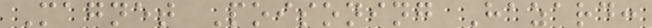Magnet Poisoning Hazard:
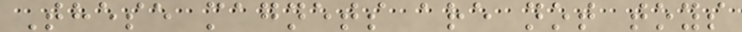These magnets are not toys
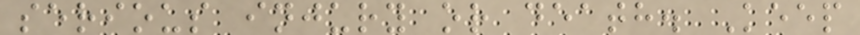serious injury or death. Keep
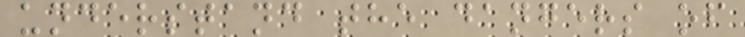understand the dangers of
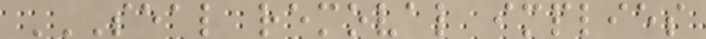SEAL REMOVAL IMPLIES
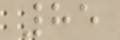85
